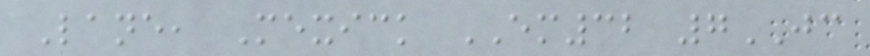Lane, Mexick EM32 7JC
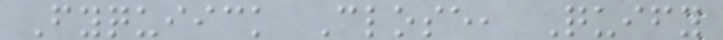Fyquiick Close, Quify
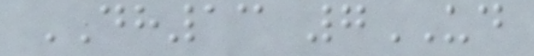DH13 7UD
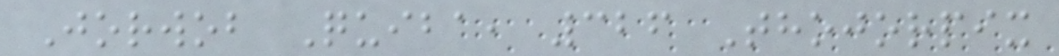Jorwob Quiba, 326 Thojorpix
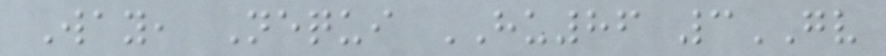Way, Nequi HU86 3GV
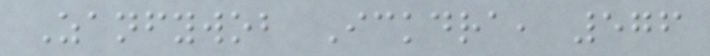Zanfywob Ickdra, 576
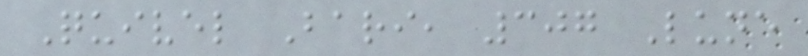Quivel Bari, 307 Lune
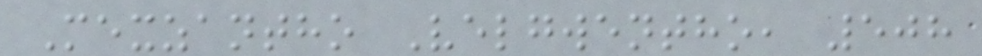Mexzantho Velgwentho, 508
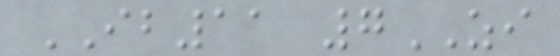IB11 7ZI
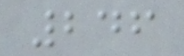246
